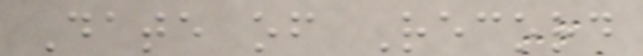Date of Record
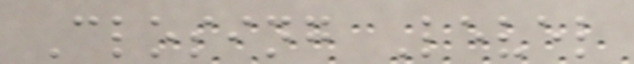Closing Level
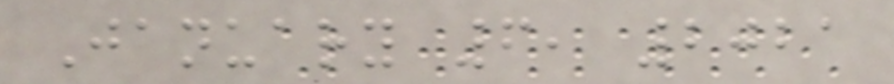January 6, 2021
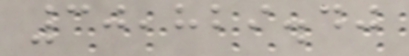30,829.40
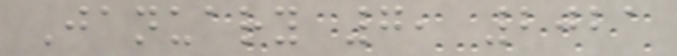January 7, 2021
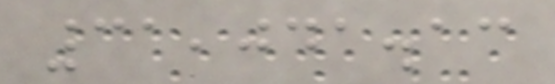31,041.13
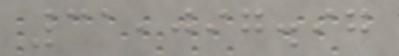31,097.97
